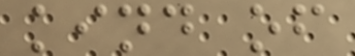kind of
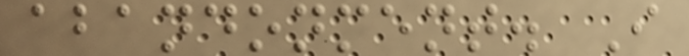abandonment. I
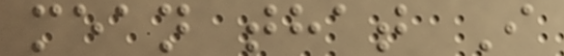mean that I
